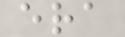era
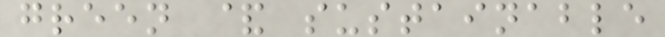green & sustainable
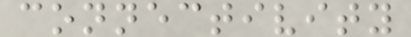connectivity
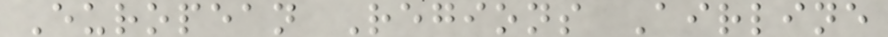European Regions Airline
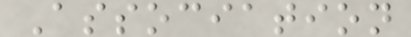Association
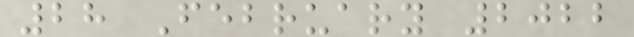28 February 2022
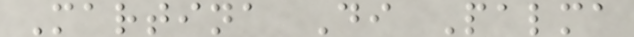Martina Di Palma
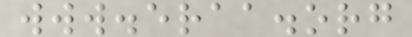www.eraa.org
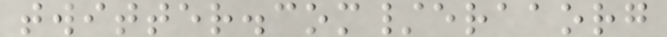twitter.com/eraaorg
